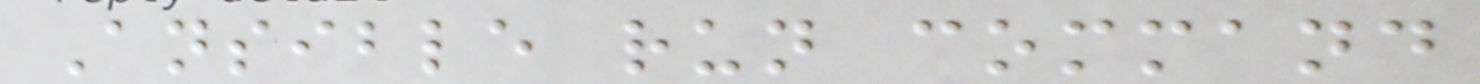Ansible run command
